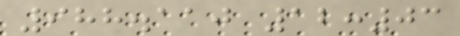988.110 12:03
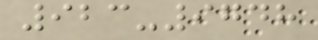923-9748
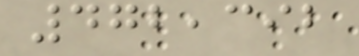472,392
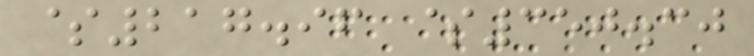$217.96 $350.30
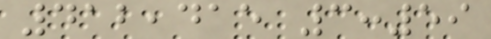412,415 3:59
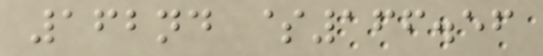162nd $166.56
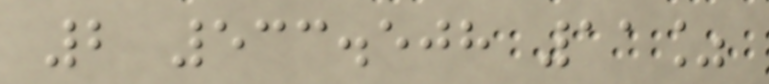2 533.508 11%
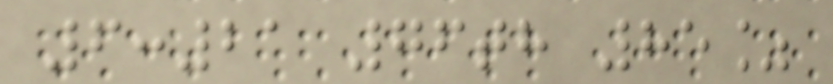6:21 76th 85%
